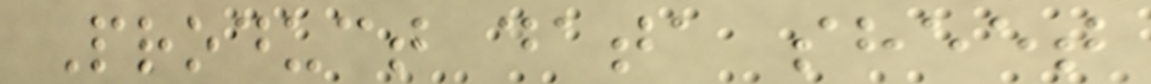Product data sheet
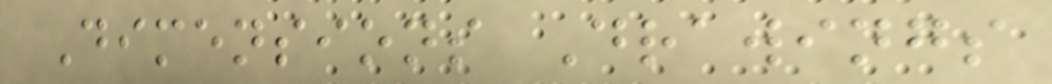Dimensions Drawings
